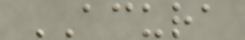ACURA
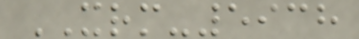XRM-5938
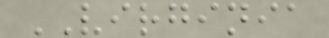VIRGINIA
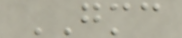GMC
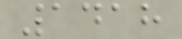1418
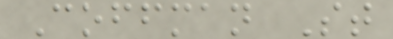Coffman St
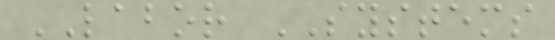LABOR SYSTEMS
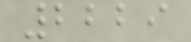2229
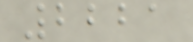2221
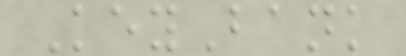KeyBank
